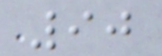90
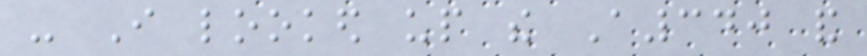- I looked up the A340 and
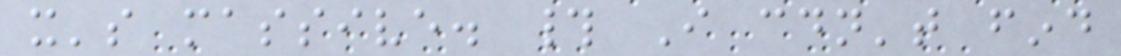it's massive. # I couldn't find
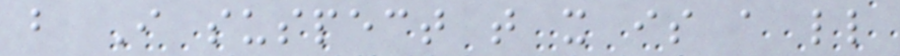but I suspect that it is a little
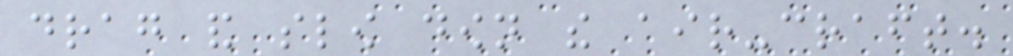drag and slow down the air-craft.
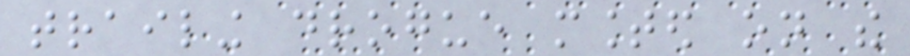trailing drogue mounted on the
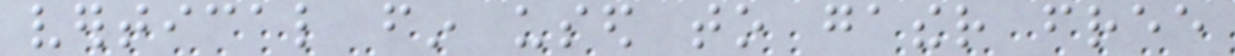vertical fin used to gather free
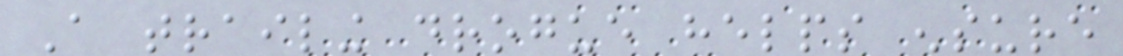A trailing drogue helps ensure
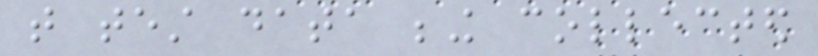that test data being collected
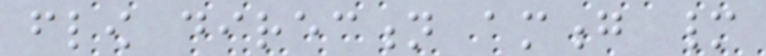flow direction among many
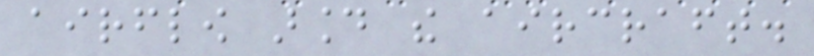airflow around the aircraft.
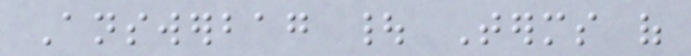Answerbag | Terms of
